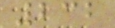232
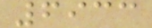6933
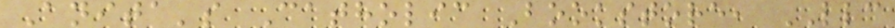Anita's Catholic Bookstore, LLC
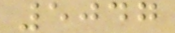5047
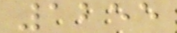1255
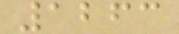1263
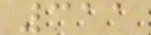311
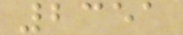2351
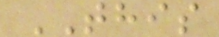THIS
